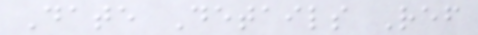Date Details Ref
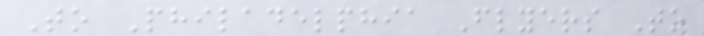To Philadelphia Flyers To
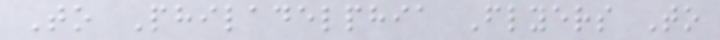To Philadelphia Flyers To
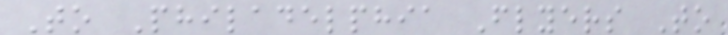To Philadelphia Flyers To
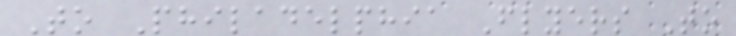To Philadelphia Flyers To
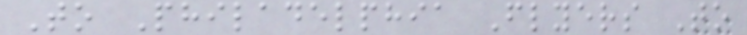To Philadelphia Flyers To
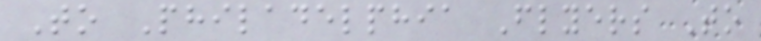To Philadelphia Flyers To
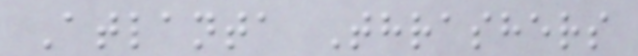Atlanta Thrashers
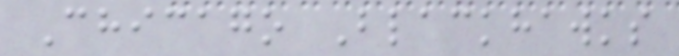Chicago Blackhawks
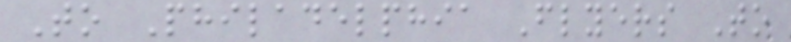To Philadelphia Flyers To
